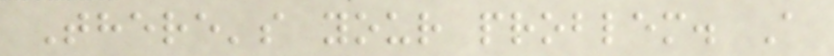There's your problem. A
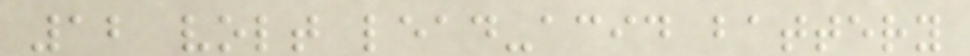12 volt lead-acid battery
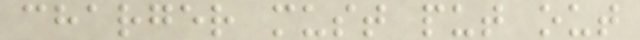charger must put out
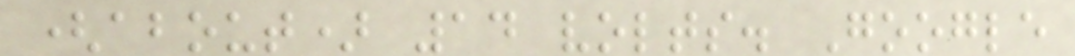(about) 14 volts. Google
